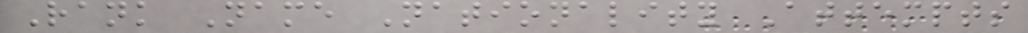Rank Name Nationality Attempts
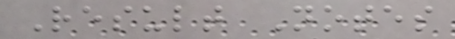Result Notes
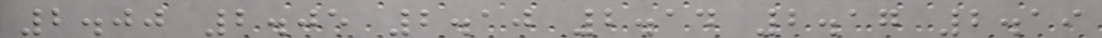2.00 2.05 2.10 2.14 2.17 2.19
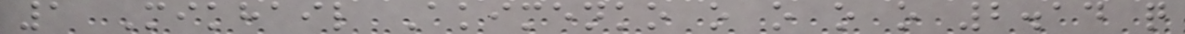1 Mikhail Akimenko o o o o 2.14 q
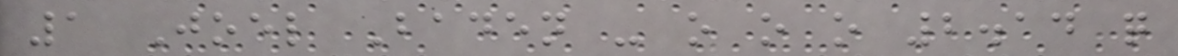1 Joel Baden - o o o 2.14 q
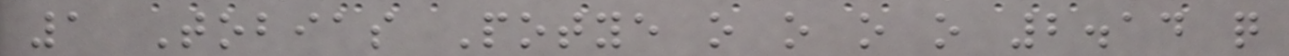1 Tobias Potye o o o o 2.14 q
